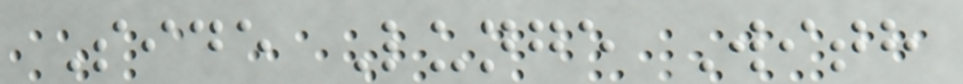Side Lunge With
